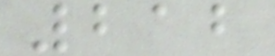212
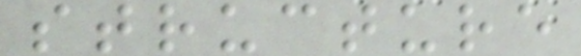structure
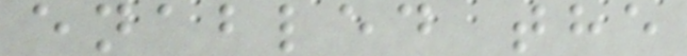enabled the
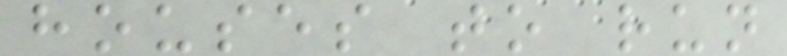houses to run
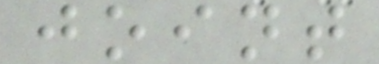joint
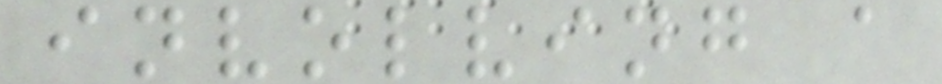involving a
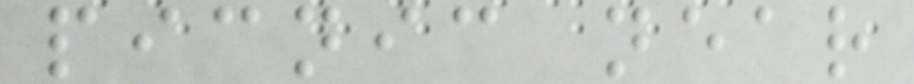picnic near
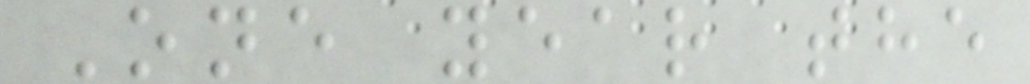One year the
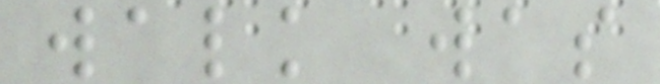walk was
